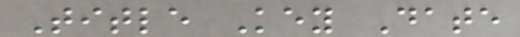Title Key Date
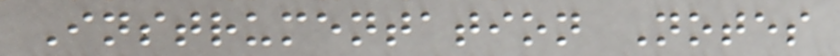Instrumentation Notes
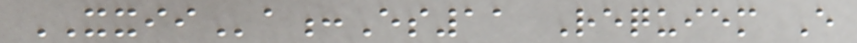XXIIa:Es11 Requiem E
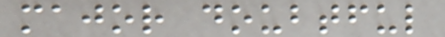major doubtful
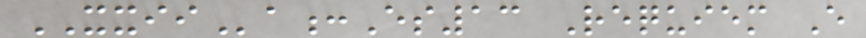XXIIa:Es13 Requiem E
